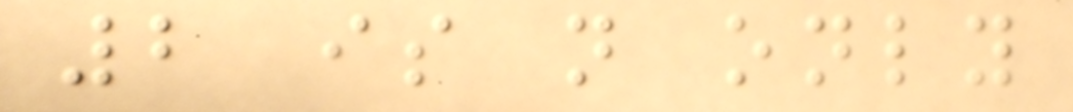2 is not only
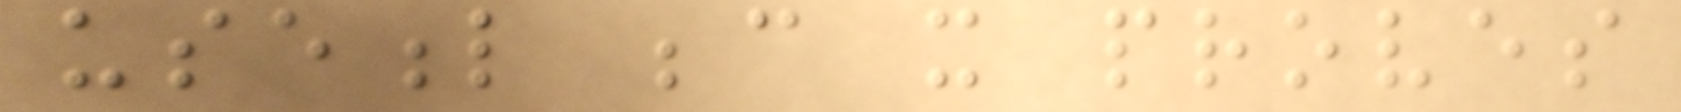useful because it proves
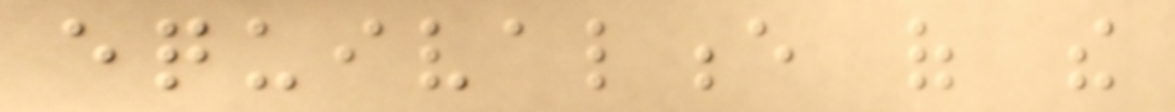equivalence of the
